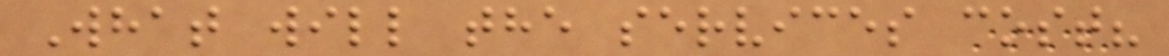What will the services cost?
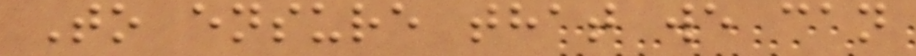To ensure that we can
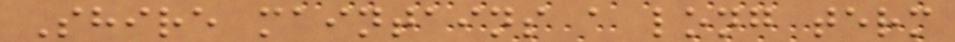Shire maintains a long term
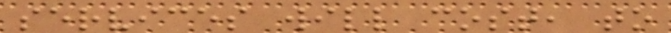services will cost, to
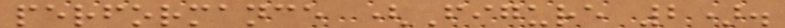performance (Figure 2).
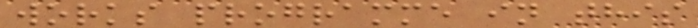works programme in this
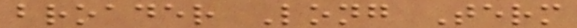broader Long Term
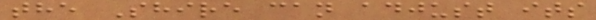the Shire can adjust its
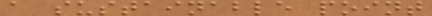a sustainable point
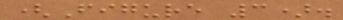(Figure 3).
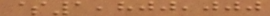$1,800,000
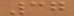37
